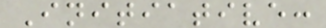Initiative:
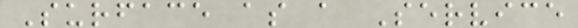Surface as a Service
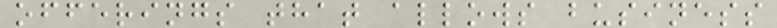offerings that allows business
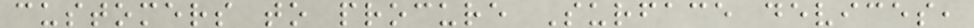customers to procure Surface devices,
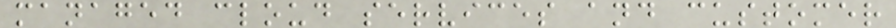managed cloud services and customer
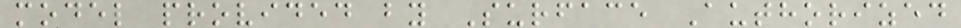model provided by Surface Authorized
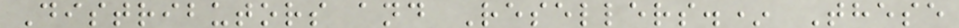Distributors and Resellers.* These
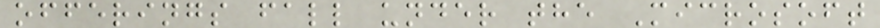offerings fall under the Microsoft
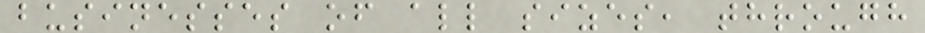businesses of all sizes, through
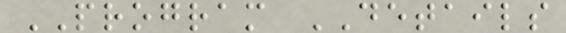PROGRAM DETAILS
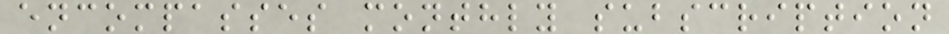encompasses monthly subscription
